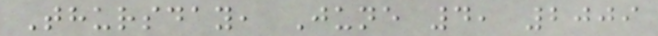Thursday, June 4, 2009
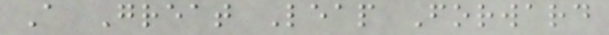A Great Leap Forward
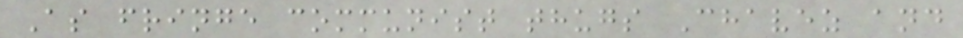As fringe communist thugs Chavez and
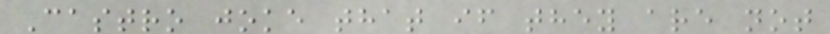Castro joke that if they are not
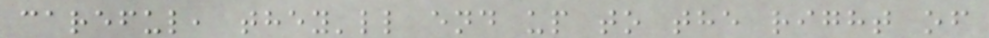careful, they'll end up to the right of
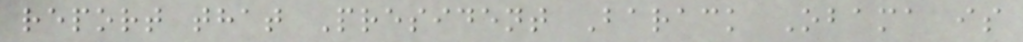report that President Barack Obama is
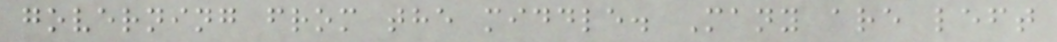governing from the middle. Many are left
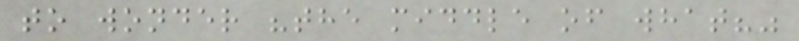to wonder "the middle of what?"
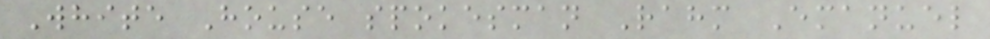White House spokesman Rahm Emanuel
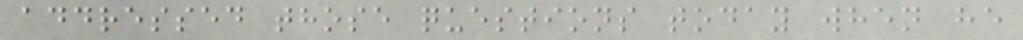addressed those questions today when he
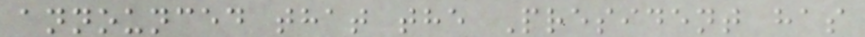announced that the President has
